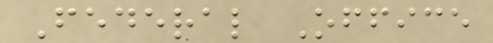Federal Office
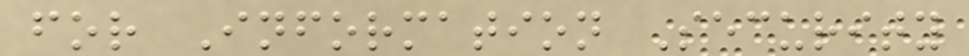for Information Security
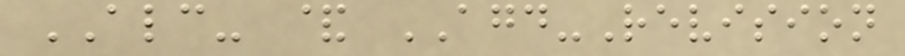ALC- & AGD-Revision
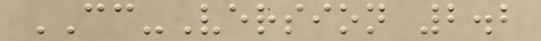CC-Version 2.2
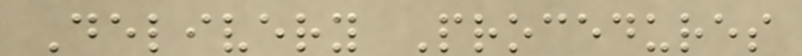Delivery Procedures
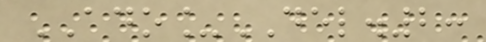ADO_DEL.2:
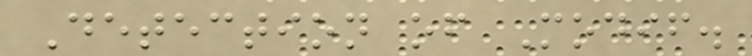Detection of Modif.
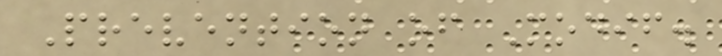Prevention of Modif.
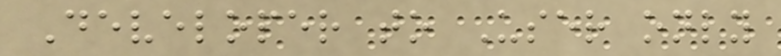Developer to User only
